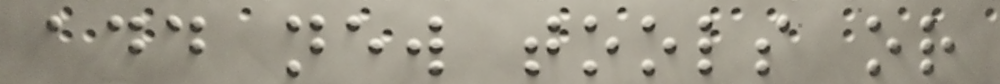add new tools or
